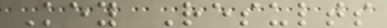Key Results
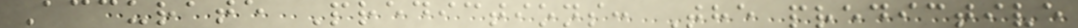Accurate Predictions: The predictive
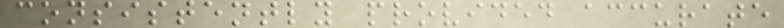consistently provided accurate
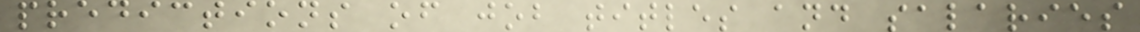predictions of job titles and salaries
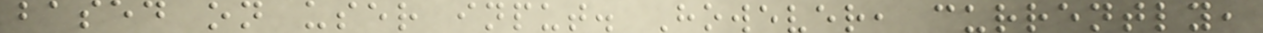based on user input. However, currently,
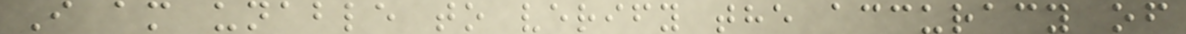I am unable to verify the accuracy of
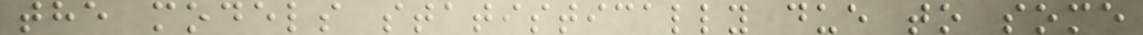the models statistically due to some
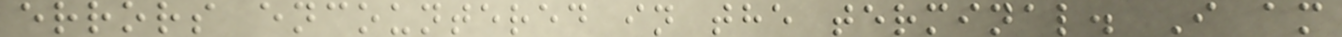errors encountered in the terminal. I am
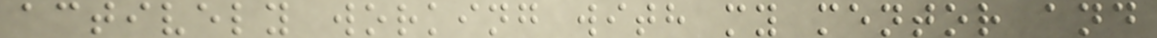actively working with my mentor and
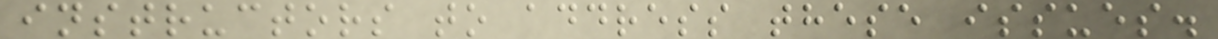instructors to address these issues.
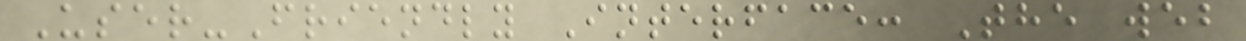User-Friendly Interface: The web
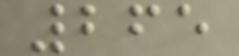265
